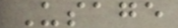Usage
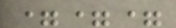===
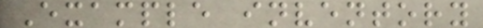Example inventory
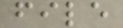file
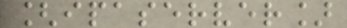[ipaserver]
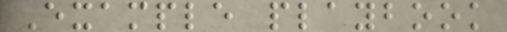Example playbook
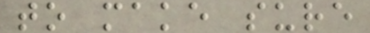to make sure
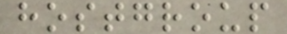hostgroup
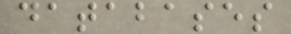databases
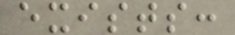exists:
